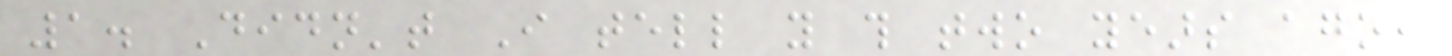1. Didn't I tell you this two years ago,
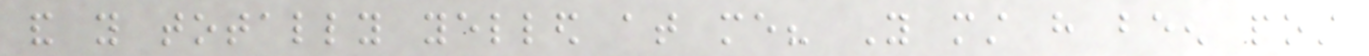and you totally yelled at me? You must have been post
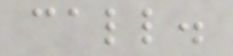call.
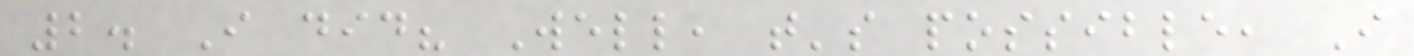2. I did? Well, that's possible, I
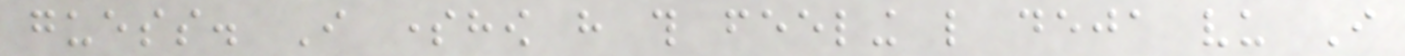guess. I somehow have this feeling like deja vu I
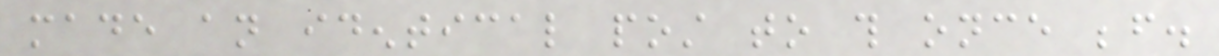made an identical post to this once before.
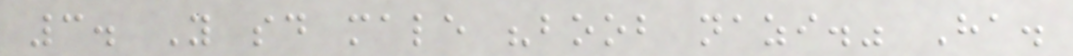3. You said male "boob nazi." Ha.
